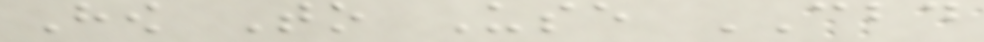How To Use CBD
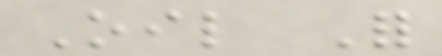Oil For
